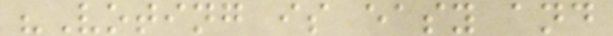"Voting is easy and
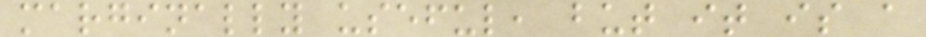marginally useful, but it is a
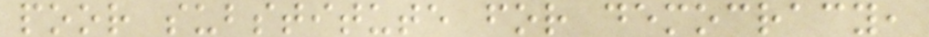poor substitute for democracy,
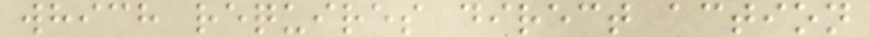which requires direct action
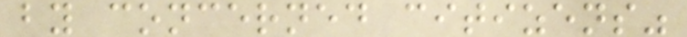by concerned citizens"
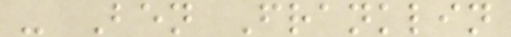- Ben Franklin
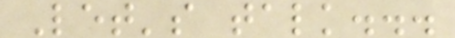Let's talk...
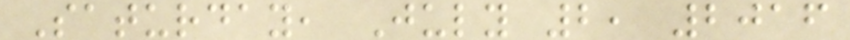Saturday, July 2, 2016
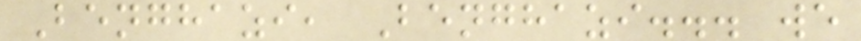Benghazi, Benghazi... we
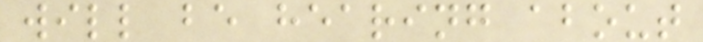will be hearing about
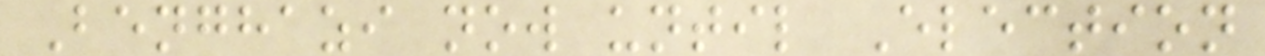Benghazi now until Election
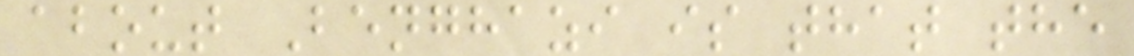about Benghazi is that the
